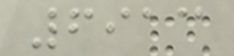6913
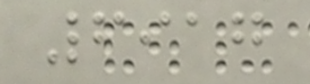6917
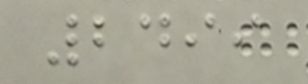2499
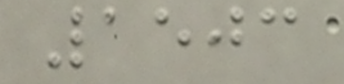1503
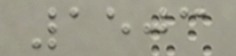1503
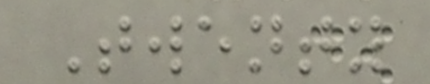Twenty
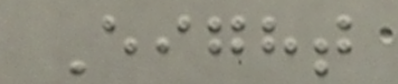Eight
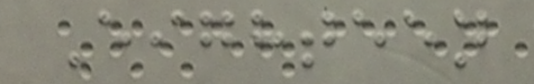Eighteen
